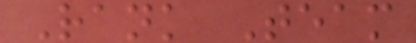Rank Team
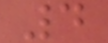4
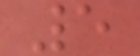5
